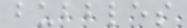bubbles
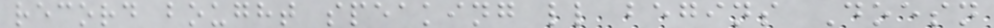record bought speaking ll begins Doesn
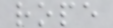rope
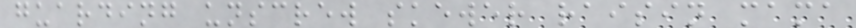guarding unscrew skewer raisin mama
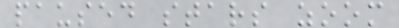paused stars zoom
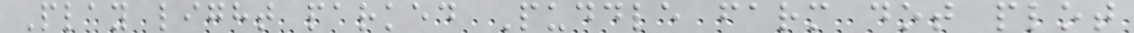Play light parked Puddle farm dot plot
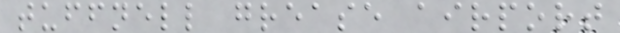tuffnell grease airport
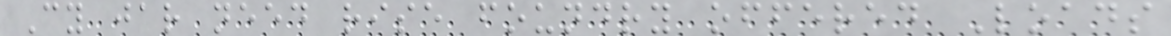Cy jar need rise foundry offered Loads
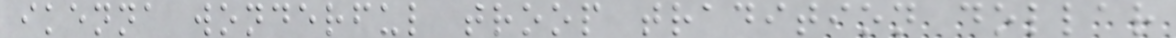ikenna wonderful troop tradition dollar
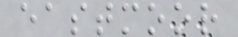eastmoor
